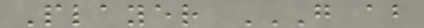Player G AB
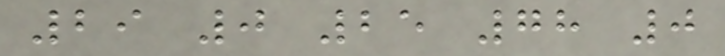29 0 25 78 0
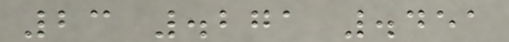23 .271 .451
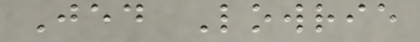Jed Lowrie
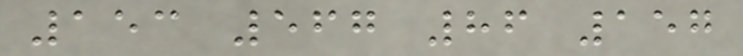153 567 86 157
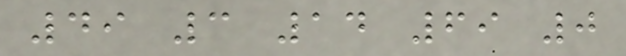49 3 14 69 0
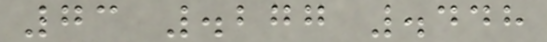73 .277 .448
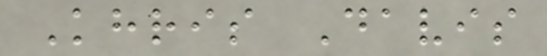Khris Davis
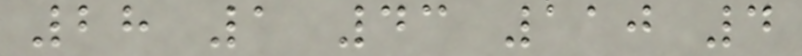28 1 43 110 4
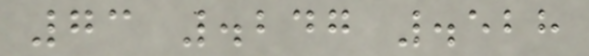73 .247 .528
